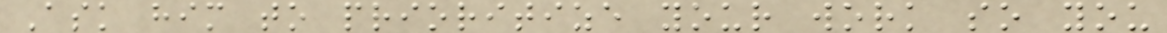Ask him to prioritize your work so you
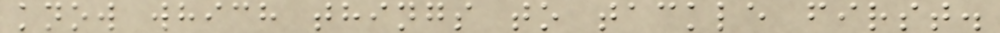know which things to tackle first.
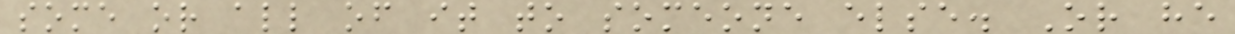some or all of it to someone else. Or he
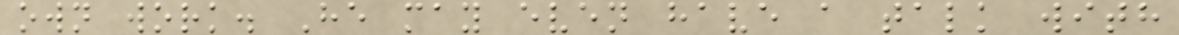own work. He may even have a talk with
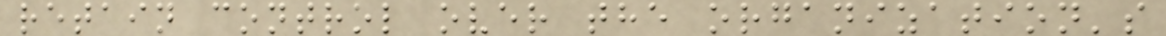retain control over the organization's
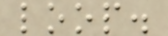loop.
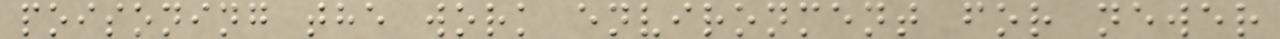poisoning the work environment for newer
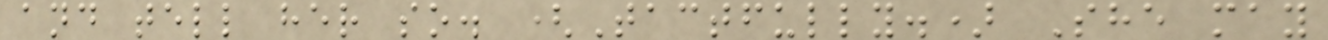and tell her so. (Tactfully.) She may
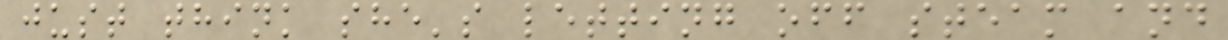just think she's letting off steam and
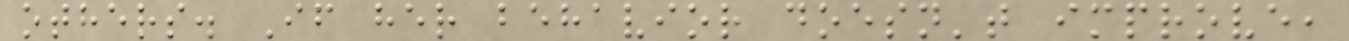others. If her behavior doesn't improve,
